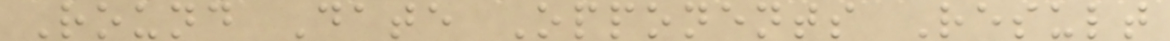Round Date Opponents Result
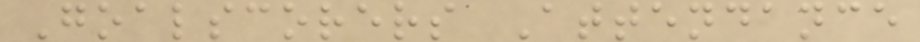Goalscorers Attendance
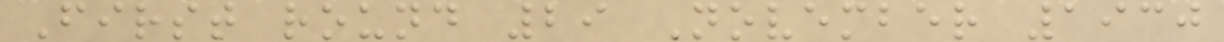First round 29 November 1930
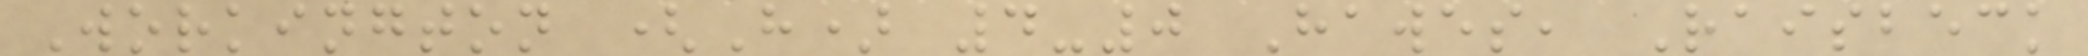Workington (H) 4-0 Hawes, Raisbeck
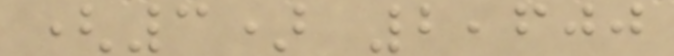(3) 2,600
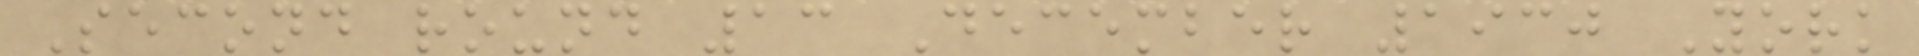Second round 13 December 1930 York
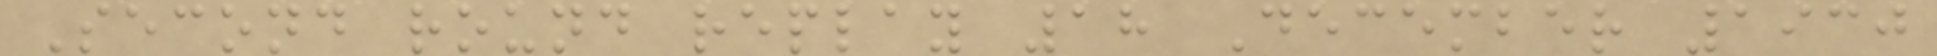Second round replay 18 December 1930
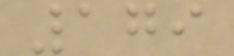179
